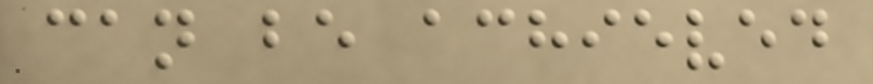can be achieved
